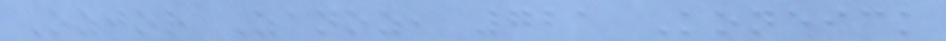Ozjor Zanoz, 721 Koneick
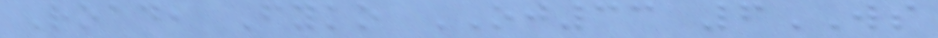Road, Fyko OJ33 6WS
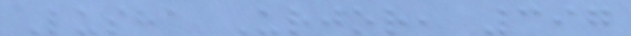Lusha Urjor, 397
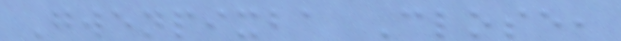Gwenpixba Close,
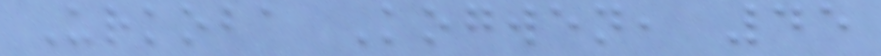Urkoba Kogwen, 45
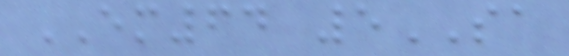EM64 5SA
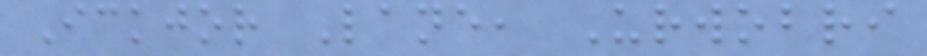Ickjor Lane, Urwobri
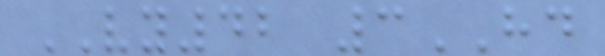VY42 3HD
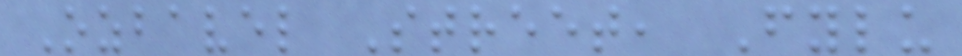Ozbavel Street, Fylu
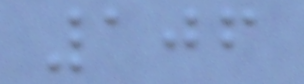106
